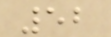52
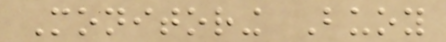Monitoring Buoy
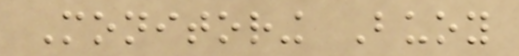Monitoring Buoy
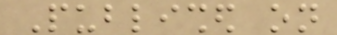Published on
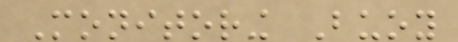Monitoring Buoy
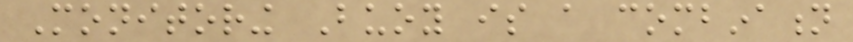Monitoring Buoy is a combination
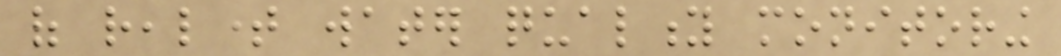of realtime water quality monitoring
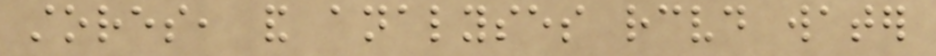stores, and analyses received water
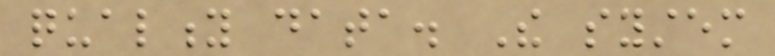quality data. The system
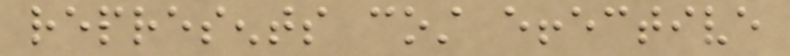represents cost effective
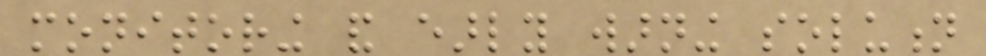monitoring and early warning solution
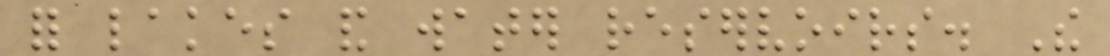for lakes and water reservoirs. The
